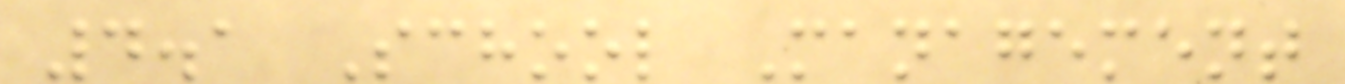4.1 School Management
